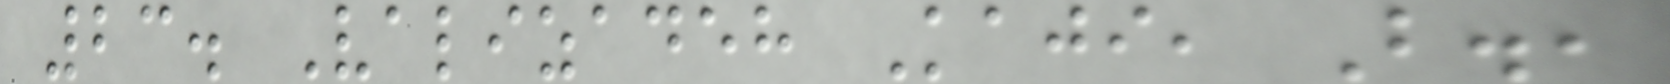23. Valizadeh Kaji, B.,
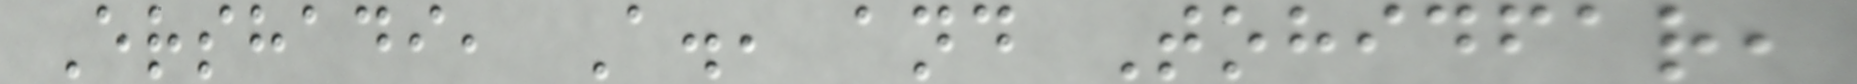Ershadi, A., and Tohidfar,
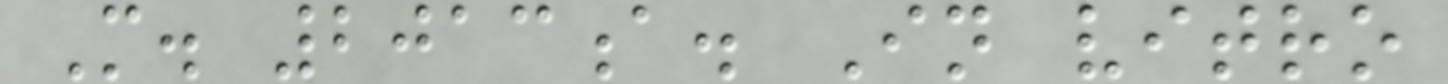M. 2013a. In vitro
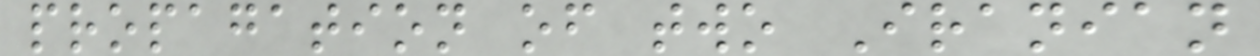propagation of two Iranian
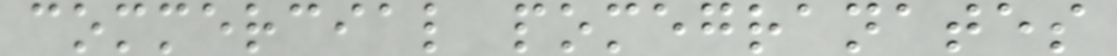commercial pomegranates
